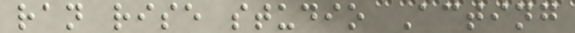ran rise studio Acting
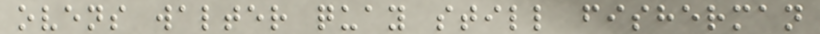ovens walter quay still fisherman
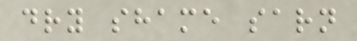dry shame sarn
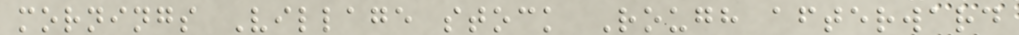mornings Village stock Rough afterward
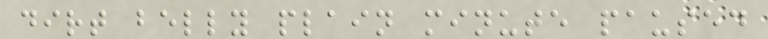dirt belly plain minute paused
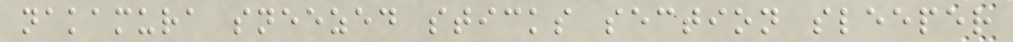nakamura sneezed sticks section sleeper
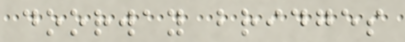doorway bridges
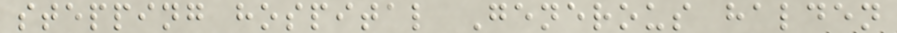stepping hospital Generous halden
